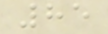85
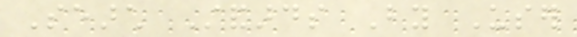Search Standards By User
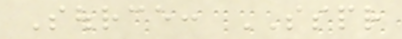Source: SSPR
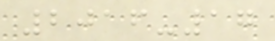2016-17
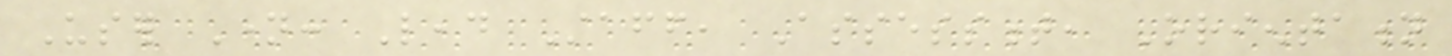User Name: Lead Staff, Assessment, Orientation
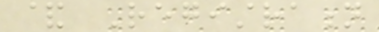& Registration
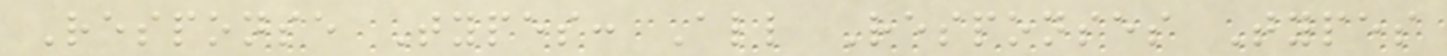Response Types: All Responses Types
